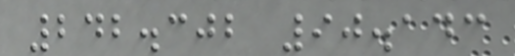242.302 90.143
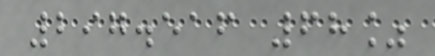297.516 68%
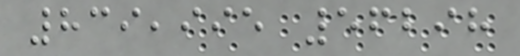839,995 56298
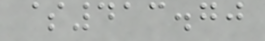$413.70
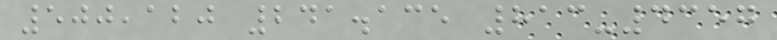500,120 241.135 813-4357
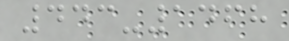443-1468
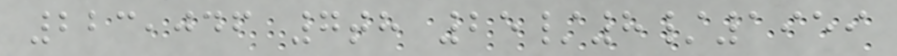223,046 7th 25/8/1959
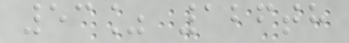53% 126th
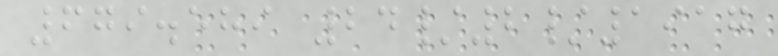679.589 24/2/1917
